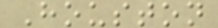Houston
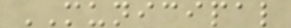MUNICIPAL
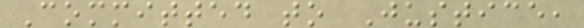Committed to Justice,
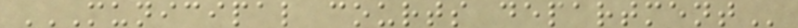MUNICIPAL COURTS DEPARTMENT
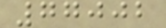77002
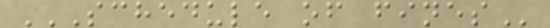SCHEDULE OF FINES
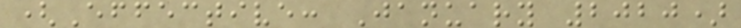(Effective: January 2020)
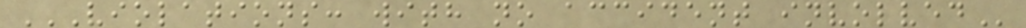VIOLATIONS: WITH NO ACCIDENT INVOLVED
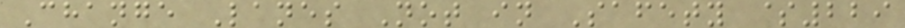Change Lanes Not in Safety $229
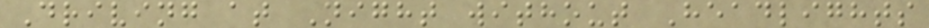Driving at Night without Headlights
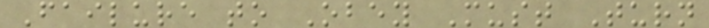Failure to Obey Must Turn
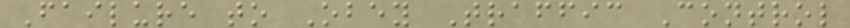Failure to Obey Traffic Control
